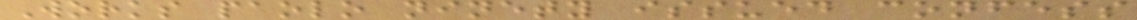Works paolo ninety issued confess
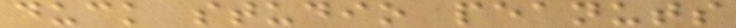duck studio peanuts
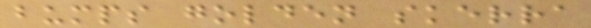bumps golden skerra
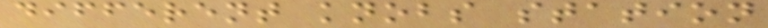different knobs station
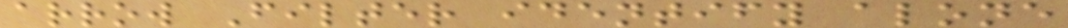arrow Filter identify alone
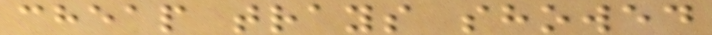cheap trays showed
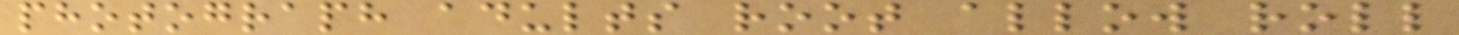photograph adults root allow roll
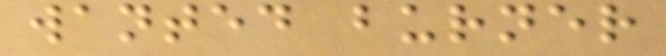wanted burner
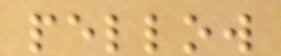pellow
